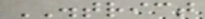DISTRICT
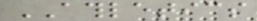ATHLETICS
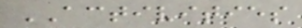ACTIVITIES
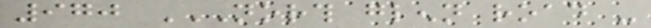970 NORTH GLENN ROAD -
